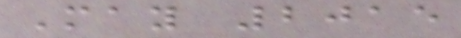May 2015
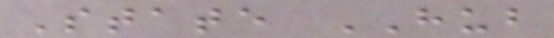State HUB
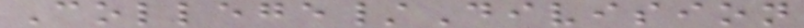College/Division
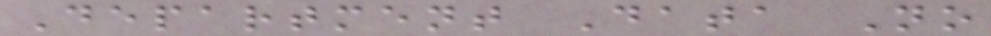Department Data No
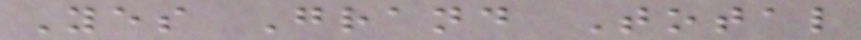Yes Grand Total
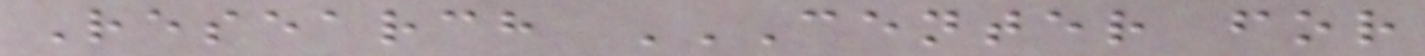Research CENTER FOR
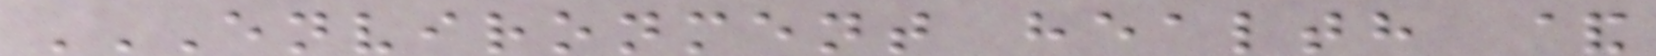ENVIRONMENT HEALTH &
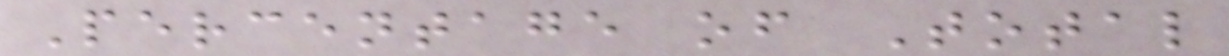Percentage of Total
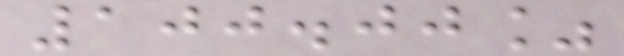100.00%
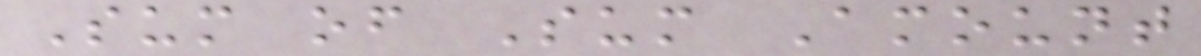Sum of Sum Amount
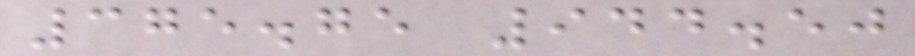375.75 944.50
